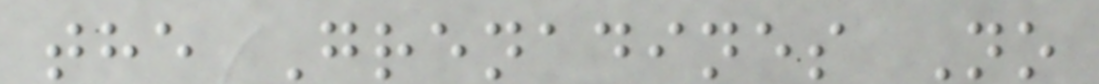the Grenadines No
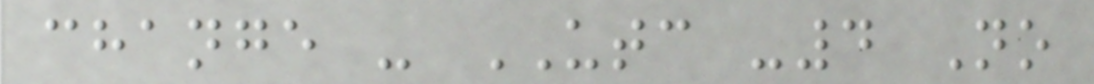change - UTC -4 No
